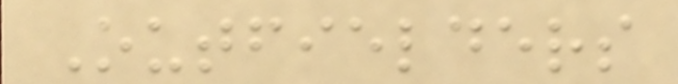Outfielders
